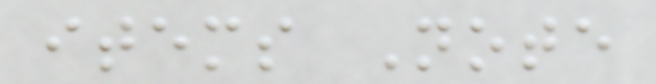items Note
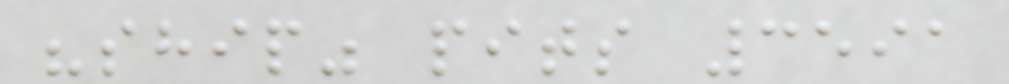"ship" pits 3591
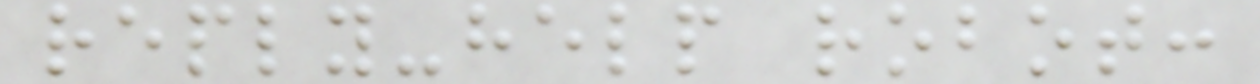reply-help robot:
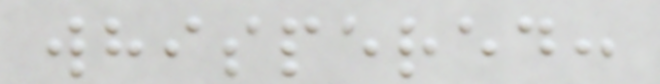whispered:
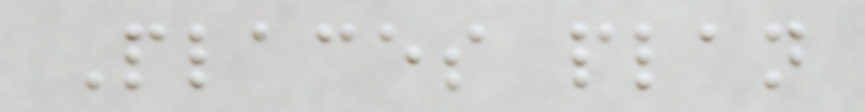Places plan
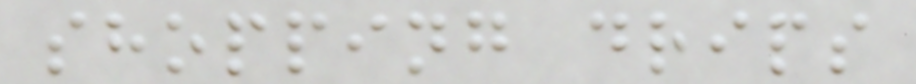shopping drips
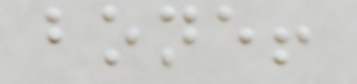bone!
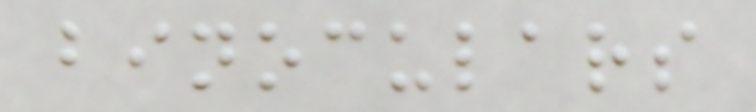binoculars
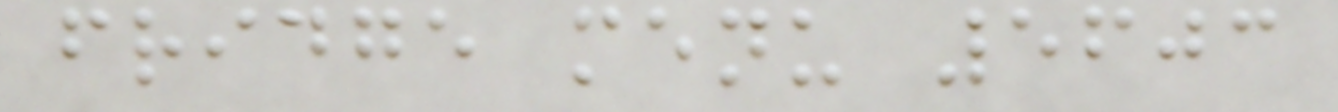fridge menu 5603
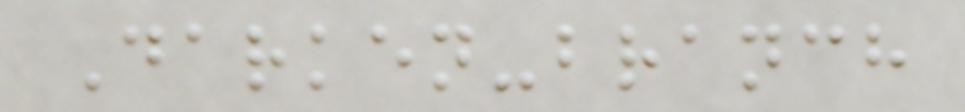Darken-branch
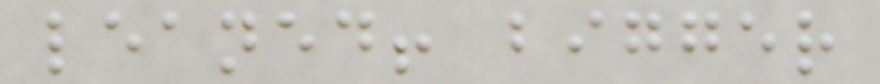leaned! bigger
